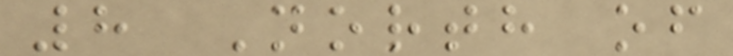8 North of
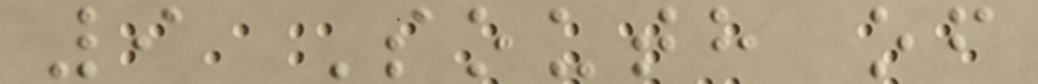9 South of
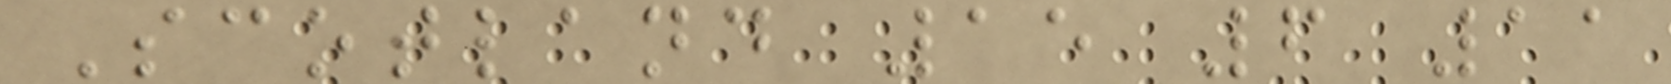Scotland 15 6 11
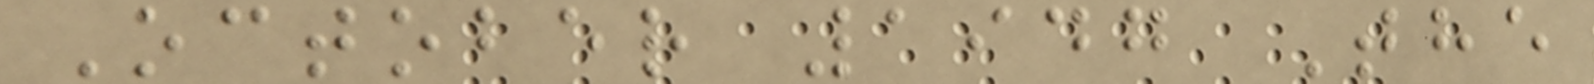October 1947 The
